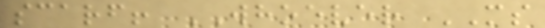scarf! WHOEVER MS
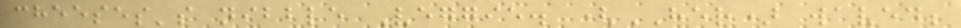cheeses's nibble Veggie. (HER) waved;
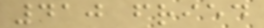410 fried
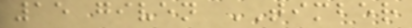15 given TIMBER
